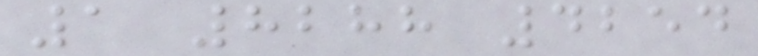1 8288 4254
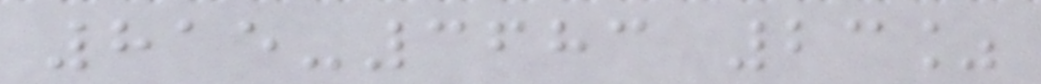815-3683 23%
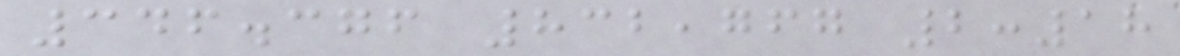346.376 832,767 2:18
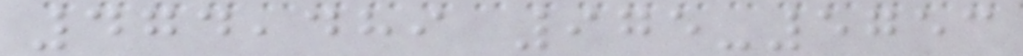474,489 975-5753
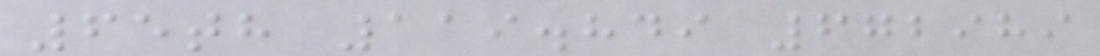65th 119.849 672989
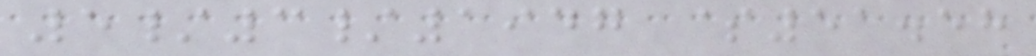5/3/1947 $51.58
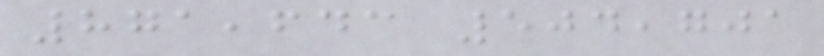871,643 504,701
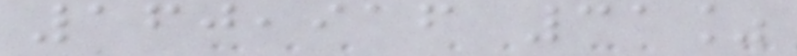160,916 31%
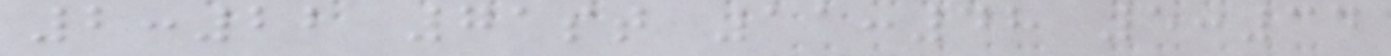2:22 71st 11:48 5:34
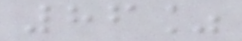86%
